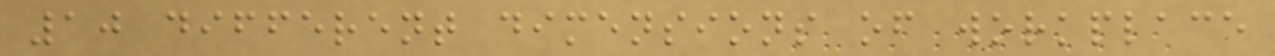10 different dimensions of workplace
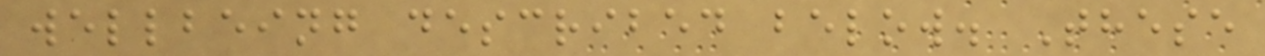wellbeing described below. These
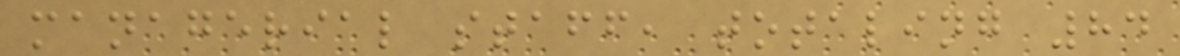managerial staff, totaling 84
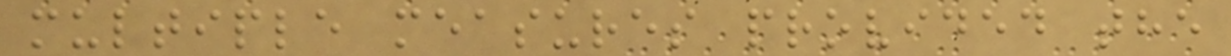multiple measures provided the
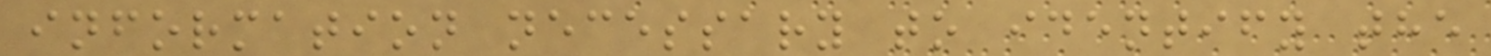information necessary to identify the
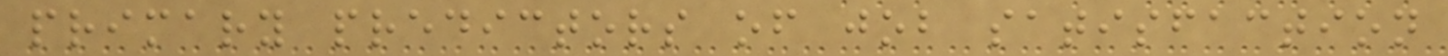primary predictors of job satisfaction
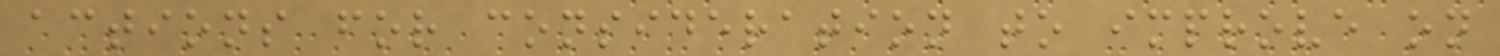actions for consideration to improve on
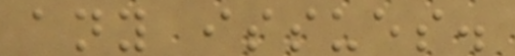any issues.
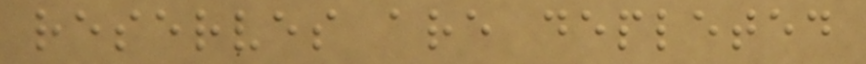reserves are depleted
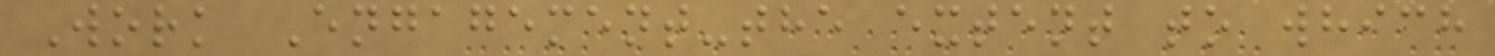Work Engagement-the extent to which
